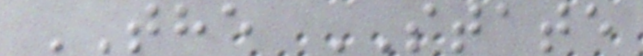THE STATE
